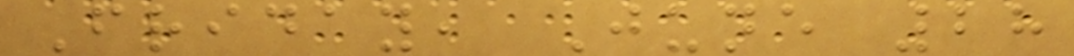Friday, June 28
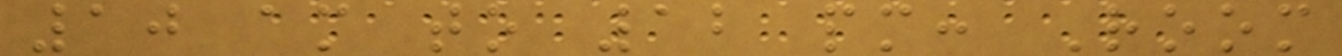10 am to 12 pm: Room
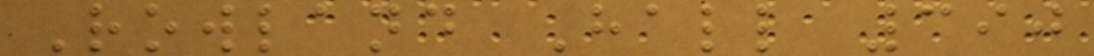Rowland Hall 390
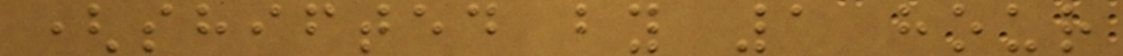(shifted by 1 hour
